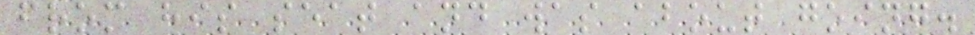from his seat and was about going.
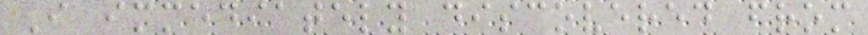I immediately discovered from
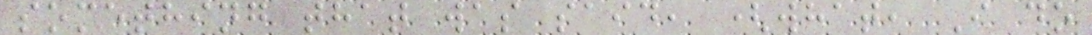something that was said, (what, I do
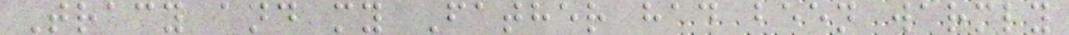Tracy and my Father had been warmly
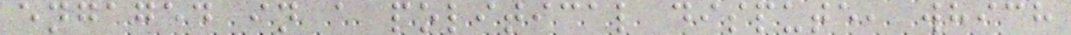engaged in a political dispute, which
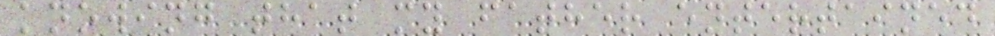knowing that my father entertained
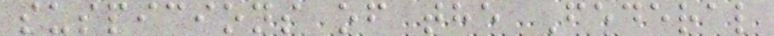suspicions of the Federal
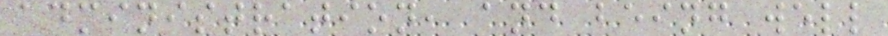administration, and being well
